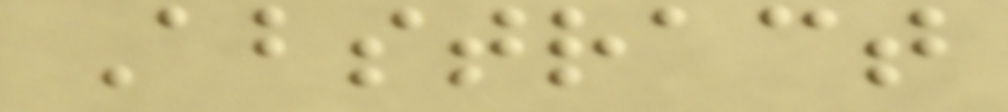Abstract
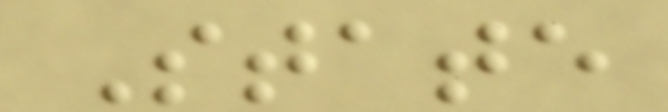State
